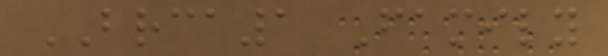BRCA1 Family
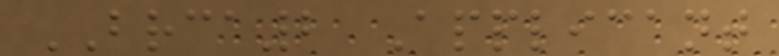BRCA2 Applicant
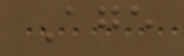Age
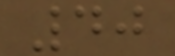40
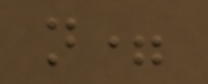n=
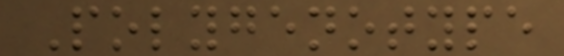Polygenotype
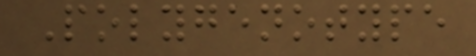Polygenotype
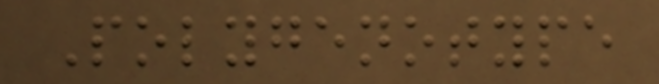Polygenotype
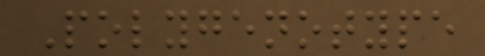Polygenotype
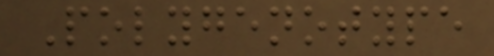Polygenotype
